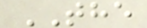THE
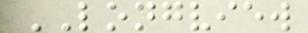LONGVIEW
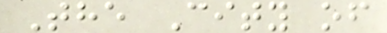The City of
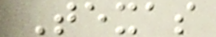Texas
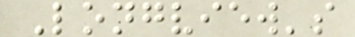Longview's
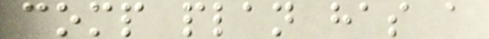comp plan has a
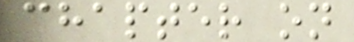chapter on
